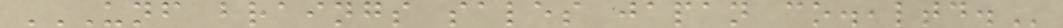UNF BRAINGS SALES JAPAN CO.,LTD.
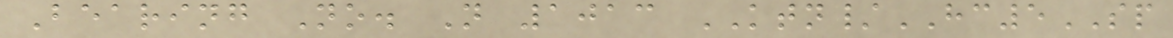Bearing No. N 1013 KTN/HC5SP
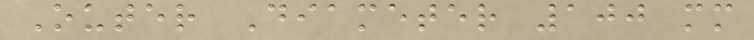Outer Diameter 100 mm
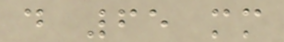d 65 mm
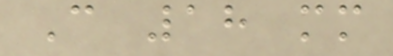C 18 mm
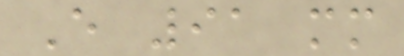E 91 mm
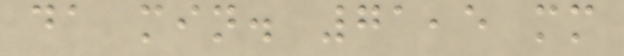da min. 71,5 mm
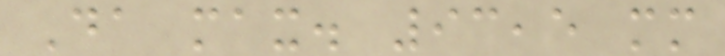Da max. 93,5 mm
